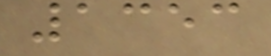1353
